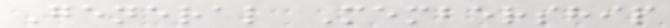General Membership
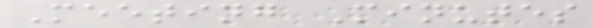Meeting Minutes
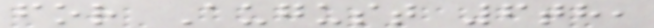for August 6th,
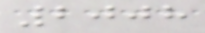2008
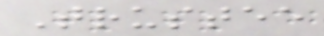Trustee
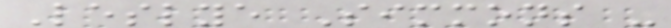Leslye Simmons -
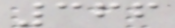366
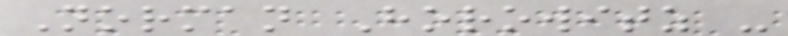Norman Horowitz -
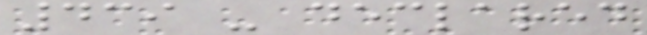439 - declared
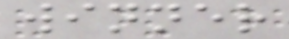winner
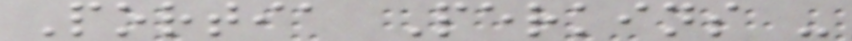Portia Perkins -
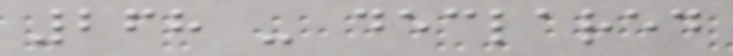268 - declared
